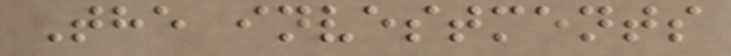The investments
